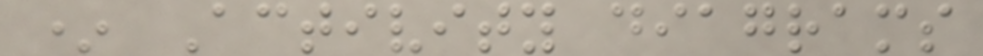* Activity diagrams
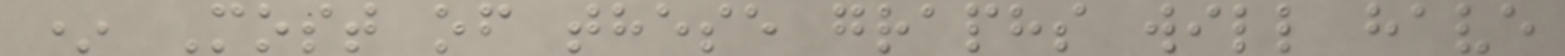* Most of these graphs will have
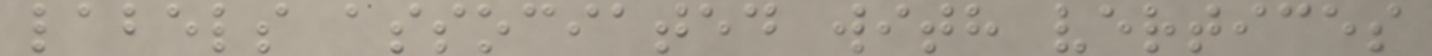labels associated with vertices
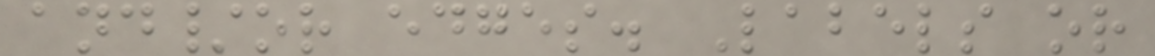and/or edges. Labels or
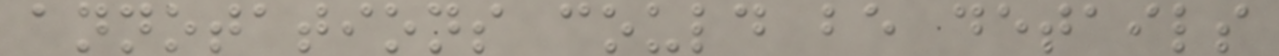annotations could be details
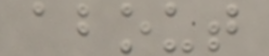about
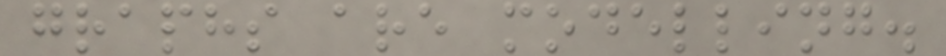graphs are modelling.
